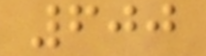600
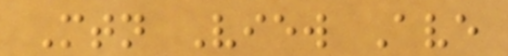Mtn View Ave
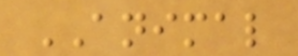ANIMAL
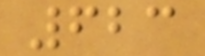623
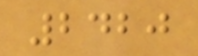2420
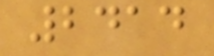2414
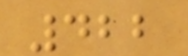422
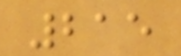215
